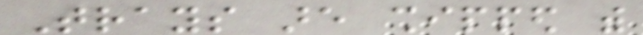Trays are shipped with
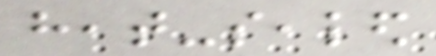heat-sealed
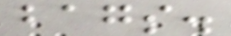bags.
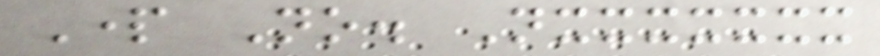Part No. Nxxxxxxx
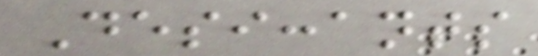Desiccants
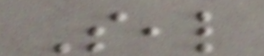Seal
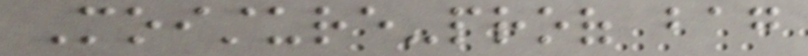Moisture-proof bag
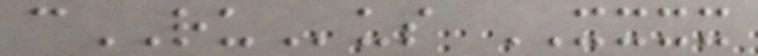cRUus XXXX
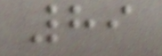89
